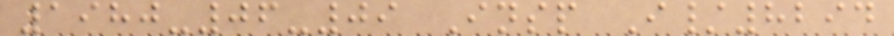1980-06-09 Insp I/8294
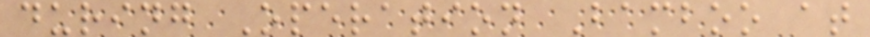during Operation Bamboo at
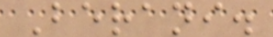Berani.
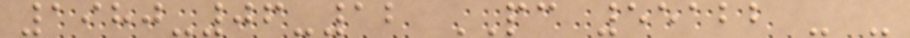1980-06-12 PC 55122 - -
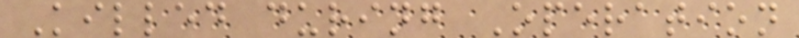Killed during Operation
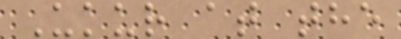Ukur at the
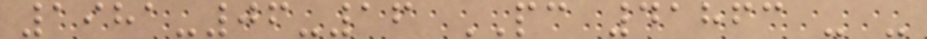1981-06-16 PC 41863 - -
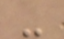-
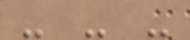- - -
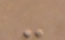-
